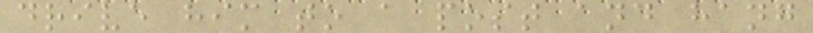drive him to a post and hang
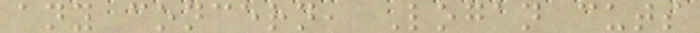any concern, Logan cuts
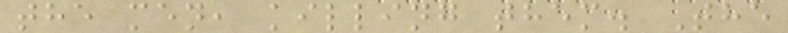the men, killing them. The
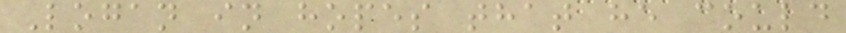Logan in hopes that he could
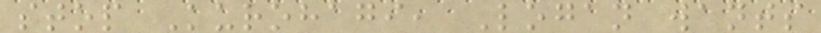stop Kurohagi, Logan wants
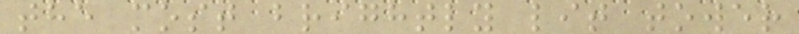the most brightly lit tower
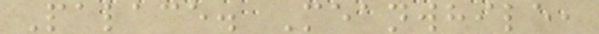Palace. Meanwhile,
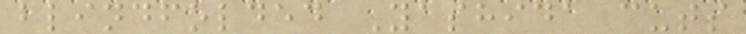blindfolded Yashida cuts
